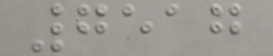7517
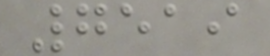7519
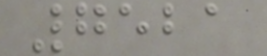7521
